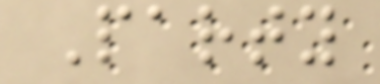Party
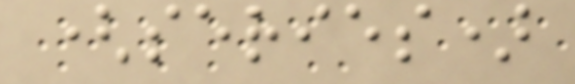(series)
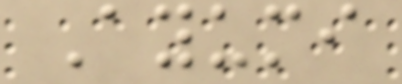Ayumi
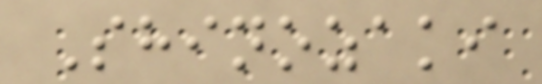Shinozaki
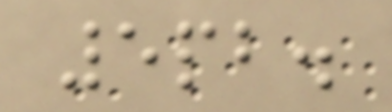5pb.
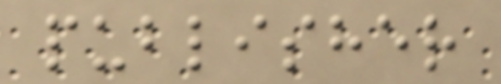publisher
